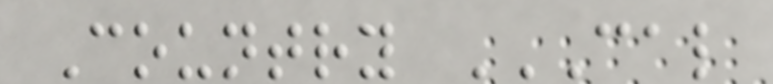Country CAL
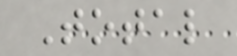Total
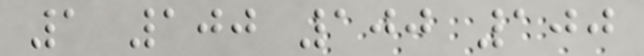1 100 100 100
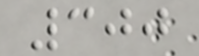300
